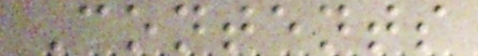Contents
